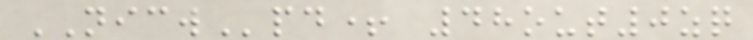NICWpd+ 48out0zq
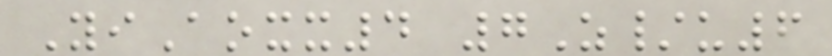YiAoxx4 7Z/u6
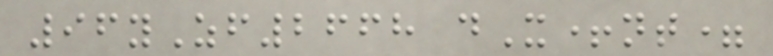96yZf2668 dX+nt=
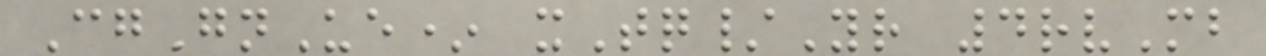CgGnUe* xTq/Yr 4rvMb
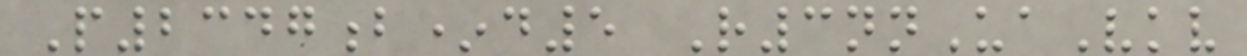P2347b*d5 R3nnUaVkv
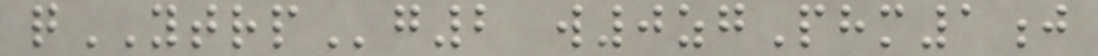qYTRPg2 w0zgPhm1j
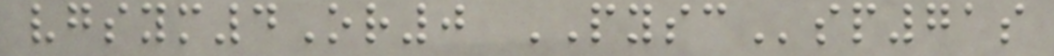vgsym4Or0 PYSCsp71s
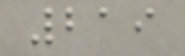219
